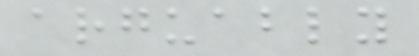arguably
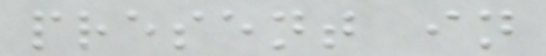present in
